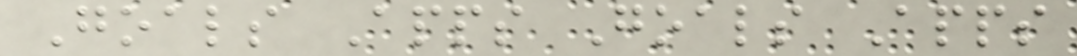Goals Apps Goals Apps
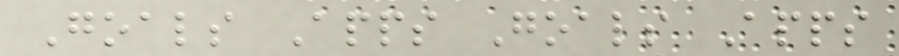Goals Apps Goals Apps
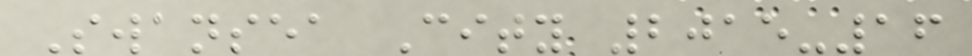Swansea City 2015-16
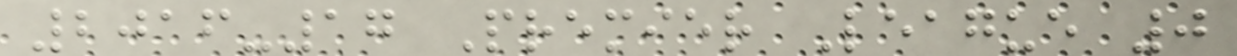2016-17 Premier League 0
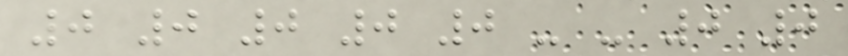0 0 0 0 0 - - 0 0
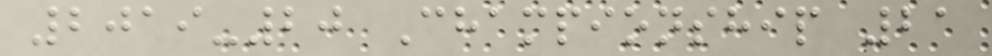2019-20 Championship 21
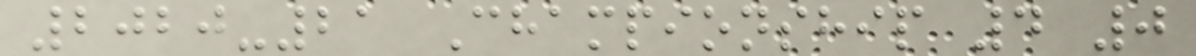2020-21 Championship 4 0
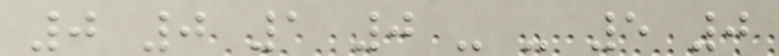0 0 1 0 - - 5 0
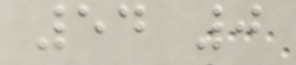54 0
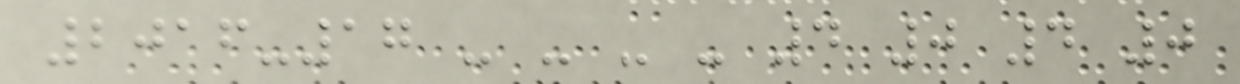2016-17 - - - - 4 0 4 0
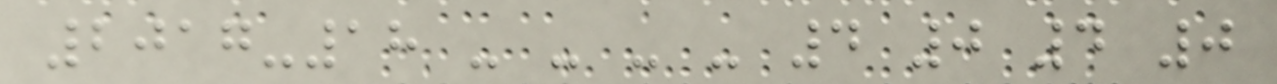2017-18 - - - - 4 0 4 0
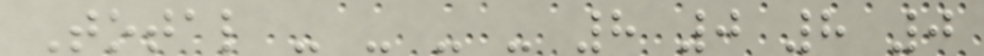Total - - - - 8 0 8 0
